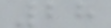28
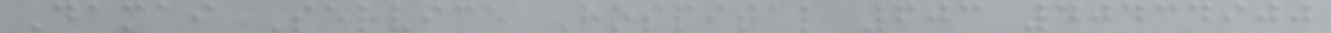Damai Service Hospital 603 40434900
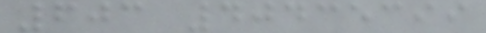603 40435399
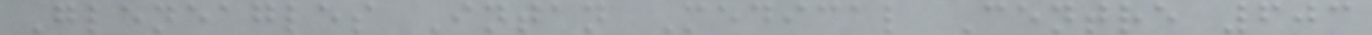Gleneagles Intan Medical Centre 603
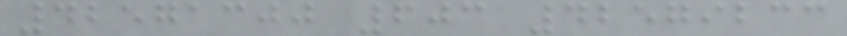42571300 603 42579233
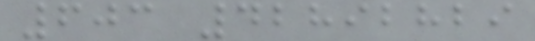603 42892829
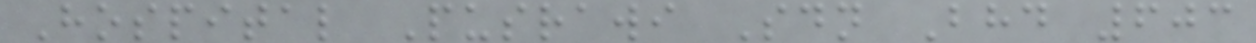Hospital Pusrawi Sdn Bhd 603
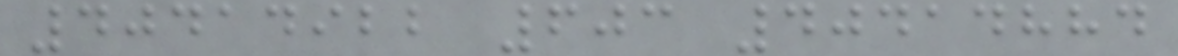40414922 603 40414884
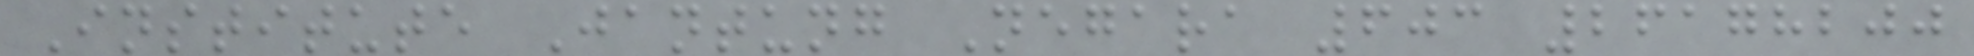Institute Jantung Negara 603 26178200
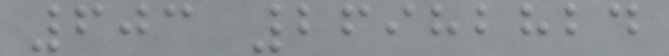603 26982824
